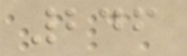246
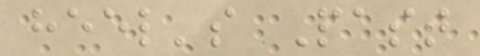heel's Past
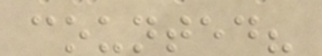counted?
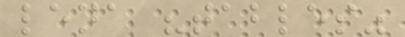lena "tables"
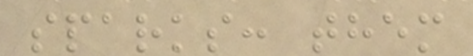sparks: them
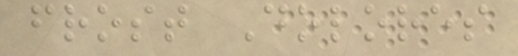frost Dolores
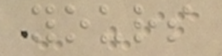yours
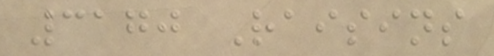3170 Raisins
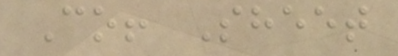Co! Sheet
